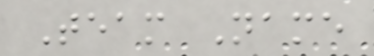Team Name
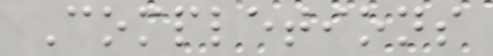Completions
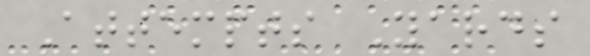Attempts Yards
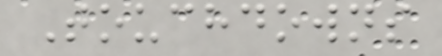Touchdowns
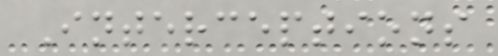Interceptions
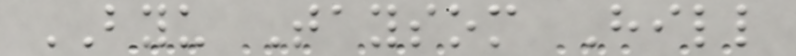BYU Taysom Hill
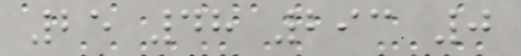25 48 293 0
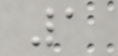1
